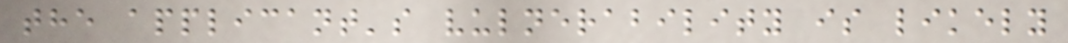the applicant's vulnerability is likely
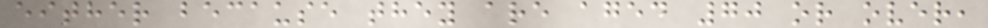either because they are aged 70 or over,
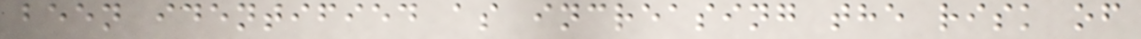been identified as increasing the risk of
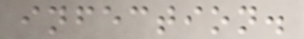infection.
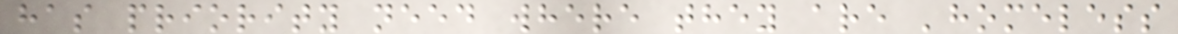has priority need where they are 'homeless
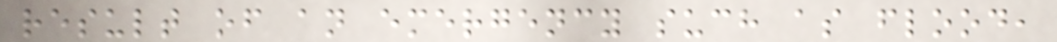result of an emergency such as flood,
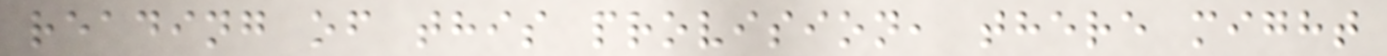reading of this provision, there might
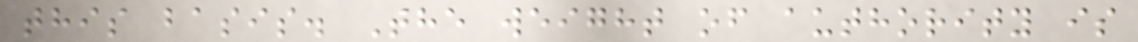this basis. The weight of authority is
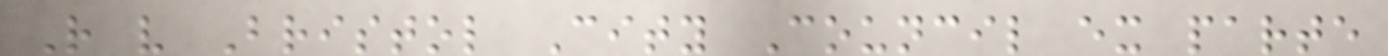R v Bristol City Council ex parte
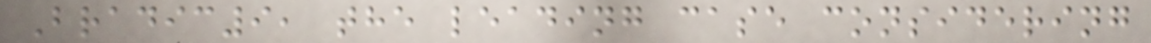Bradic9, the leading case considering
